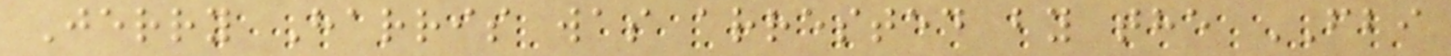Jerry Harris was arrested by the FBI
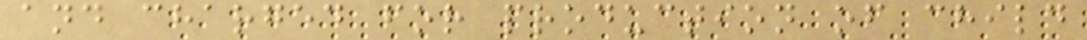and charged for production of child
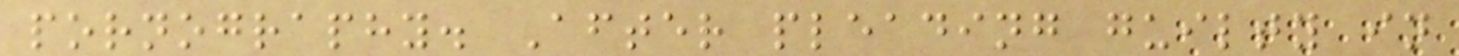pornography. After pleading guilty in
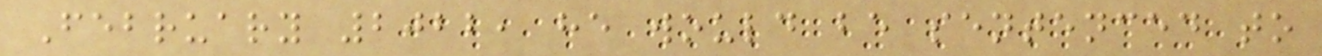February 2022, he would be sentenced to
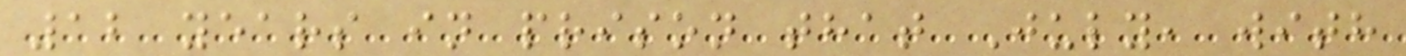12 years in prison that July, with
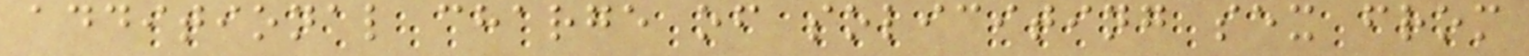additional charge of soliciting sex from
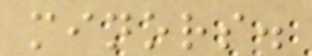minors.
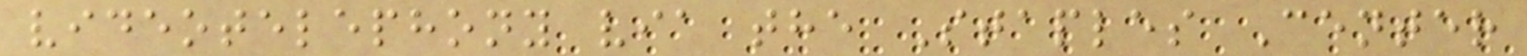videotelephony via the Staples Center
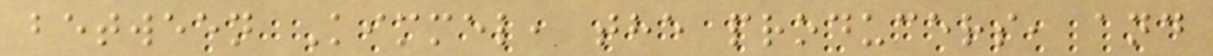between Kimmel, the producers, and
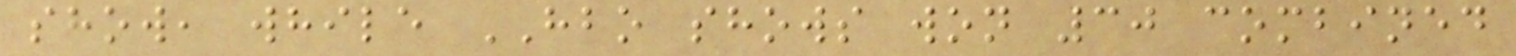show, while HBO shows won 30 combined
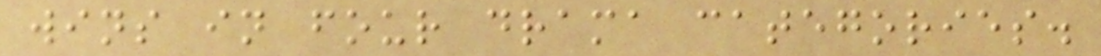wins in four drama categories.
